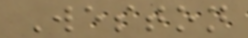Weston
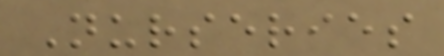Nurseries
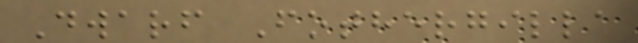Dwarf Fothergilla
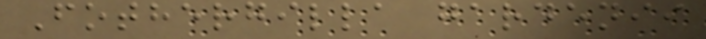Fothergilla gardenii
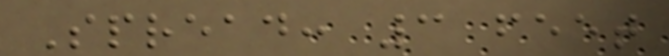Spread: 3 feet
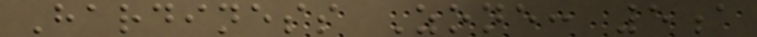Hardiness Zone: 5a
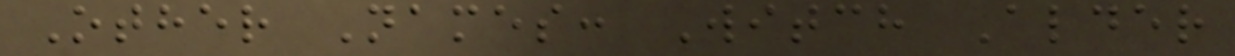Other Names: Witch Alder
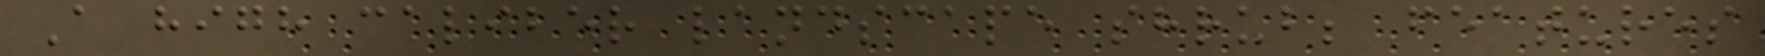A high caliber landscape shrub; features
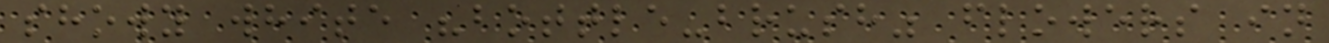showy white "bottle-brush" flowers in
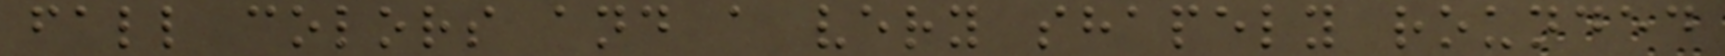fall colors and a very shapely rounded
